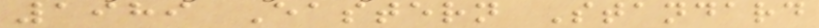1989 Eastern Standard
